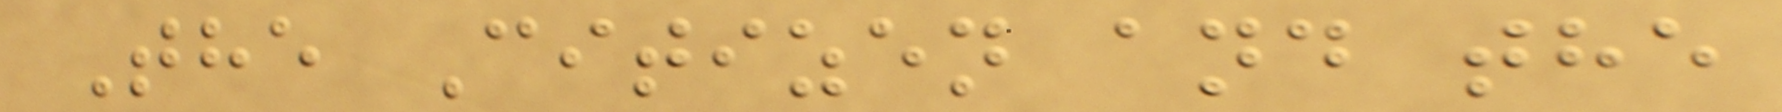The Citizen and the
